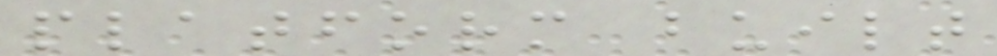platform built
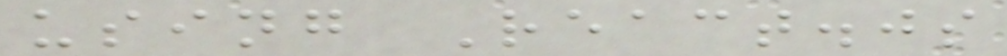using React.js
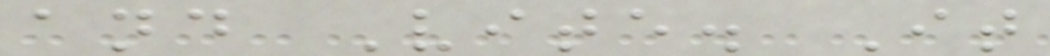and Vite. It
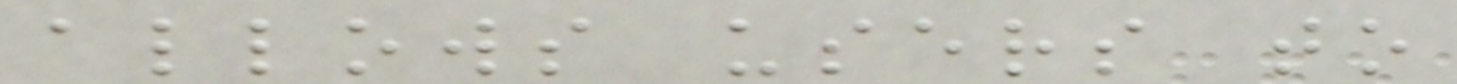allows users to
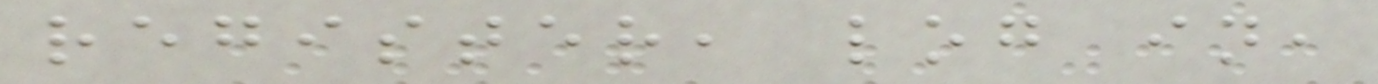register, log in,
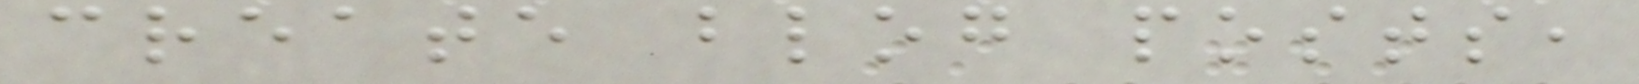create blog posts,
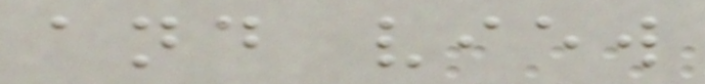and view
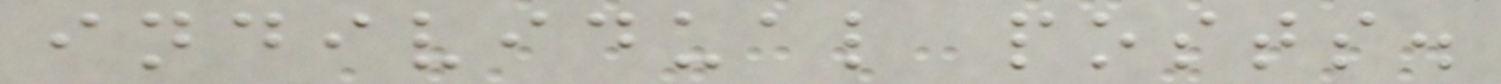individual posts.
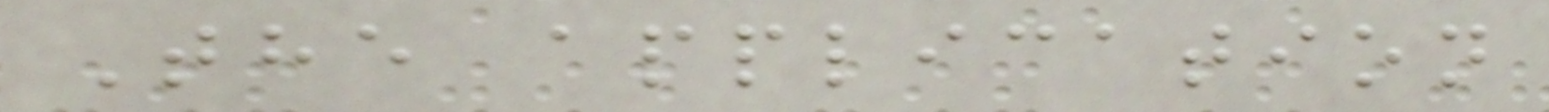The application
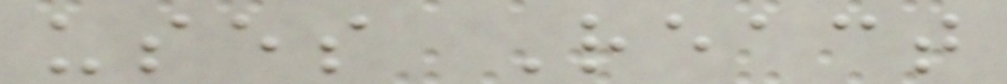uses React
